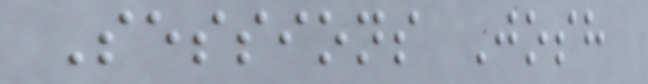Sessions Josh
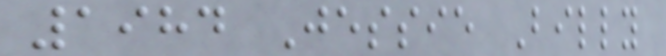1984 Jessie Billy
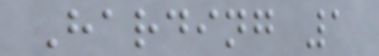Harding 1
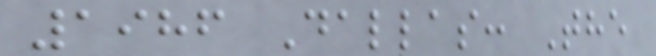1986 Dallas: The
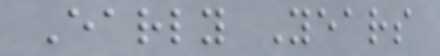Early Years
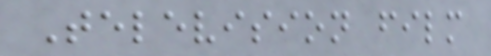Television film
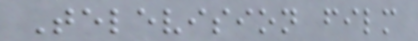Television film
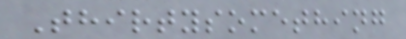Thirtysomething
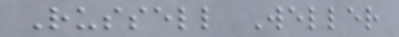Russell Weller
